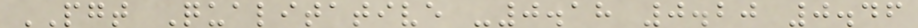PGT Qualitative -0.18 0.20 0.46
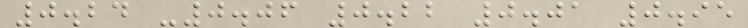0.24 -0.06 0.22 0.01 0.95
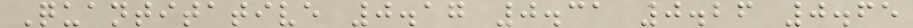Quantitative 0.17 0.31 0.26 0.65
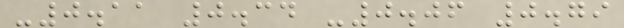-0.11 0.34 -0.06 0.79
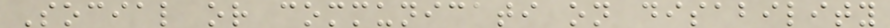Social or communicati on disability
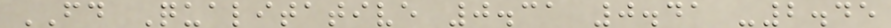FD Qualitative 0.31 0.41 -2.45
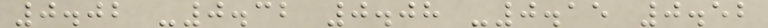0.02 -0.32 0.08 -0.15 0.52
